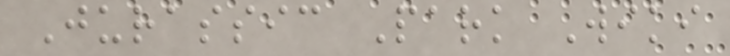Jurassic Park Wiki
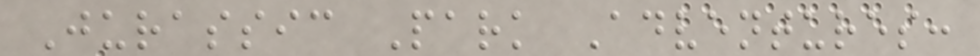Jurassic Park Adventures:
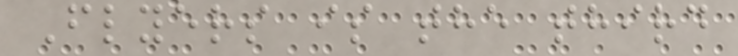Flyers is the third
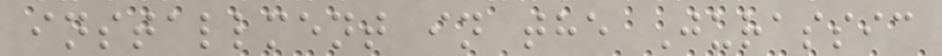installment in the Jurassic
